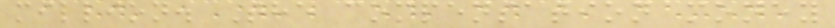million. The compensation money
